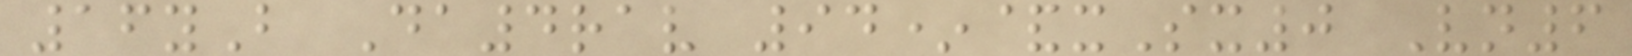16yB Da4rav 94*&xSx0 Vn6
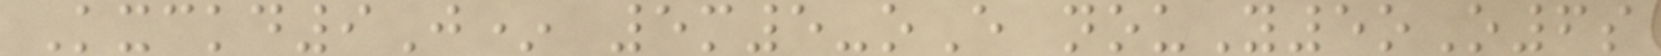Kxckd9J* 5m5-oE nouY5oO6s
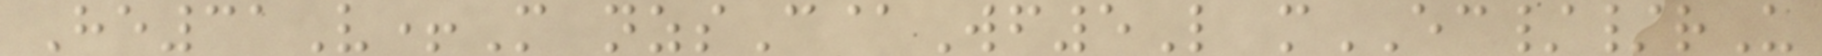He31V+M nzsC@Wf5L mEC//rU
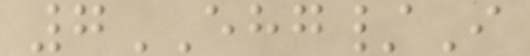7EHG/I
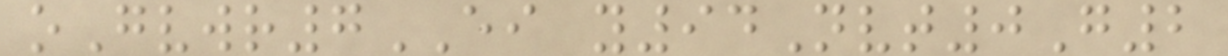oGvwr7EI y94Nvt0G2
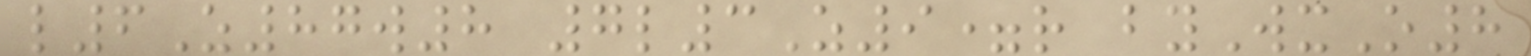l6Z87w8 7l3Z9=r byWxO8
